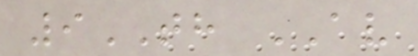9TH AV
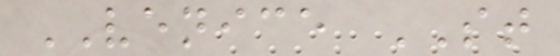VENICE ST
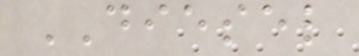DIESEL
